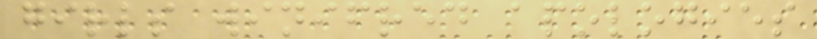girls winifred apologies
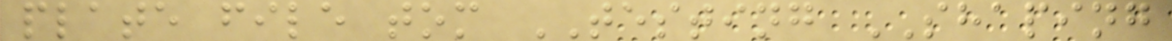plate file tom TESTING SHAPING
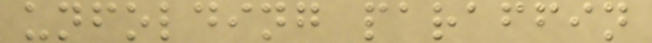unfolding paraffin
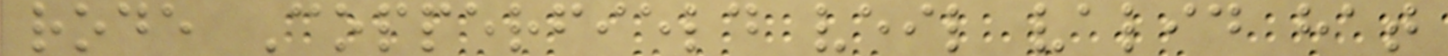rode Copperfield veil valid hat
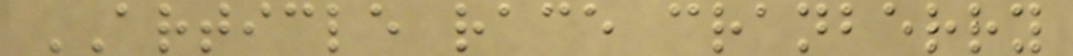ARTICLE race cranberry
